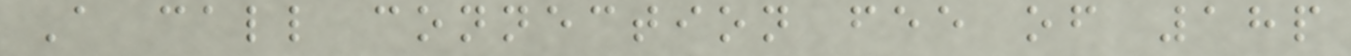A call connection fee of 18p
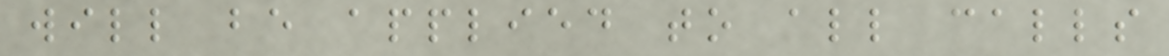will be applied to all calls
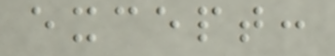except:
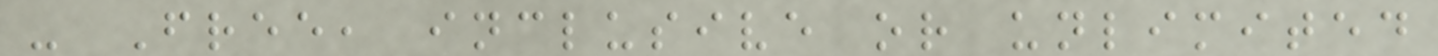- Free, inclusive or unlimited
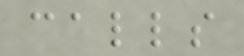calls
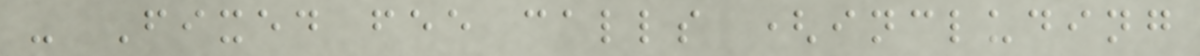- Fixed fee calls (including
